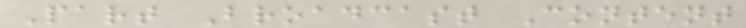Part Broadcast Content
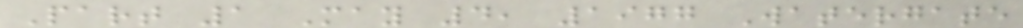Part 1 May 4, 1977 Watergate
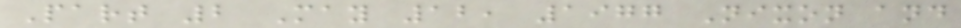Part 2 May 12, 1977 Nixon and
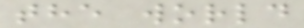the world
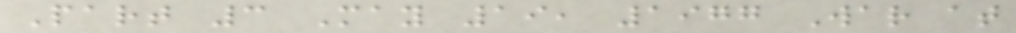Part 3 May 19, 1977 War at
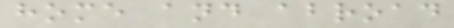home and abroad
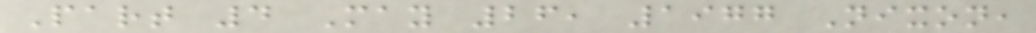Part 4 May 26, 1977 Nixon,
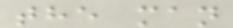the man
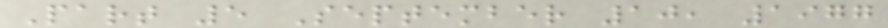Part 5 September 10, 1977
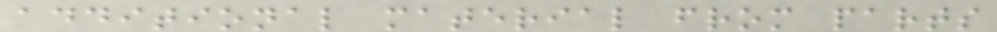additional material from parts
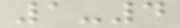1-4
